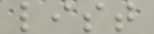list
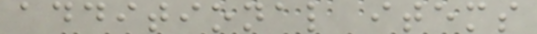additional items
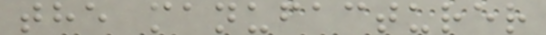the manufacturer
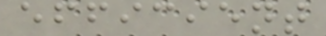efficient
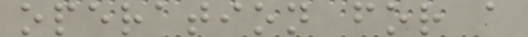operation for a
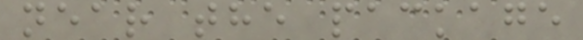near the package
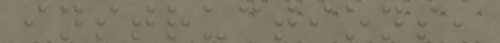instructions,
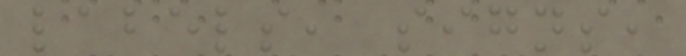labels, signs,
